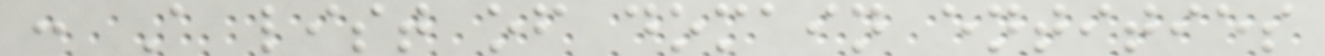: A list of domain entities
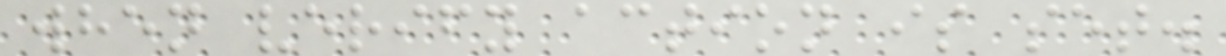when verify action is set.
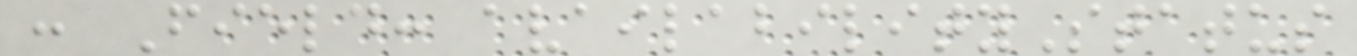: Field: availabilityStatus
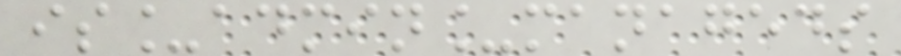is_admin_manageds
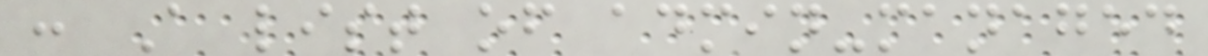: A list of admin-managed
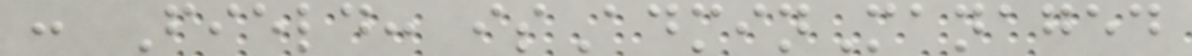: Field: isAdminManaged
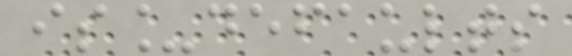is_defaults
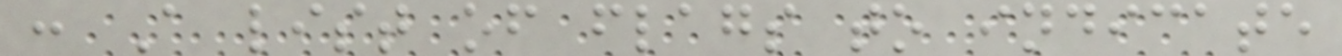: A list of flags to indicate
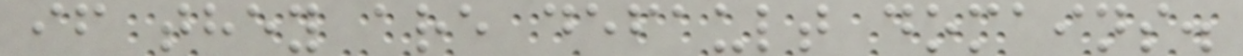if they are default domains.
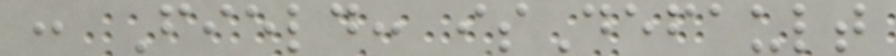: Field: isDefault
